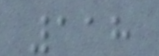118
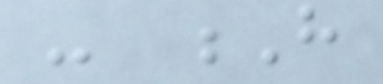- H
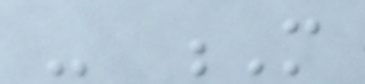- M
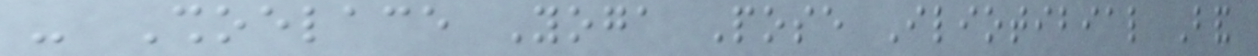- Shoelace Yoga Pose Iliotibial Band
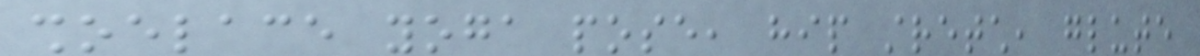shoelace yoga pose, hip stretch, glute
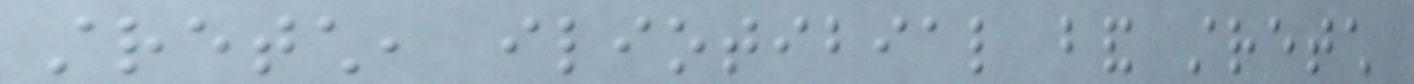stretch, iliotibial band stretch
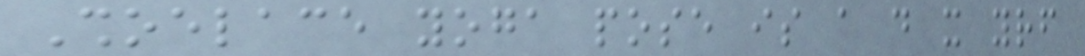Shoelace yoga pose is a do it yourself
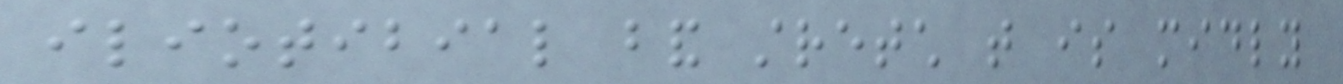iliotibial band stretch that is midly
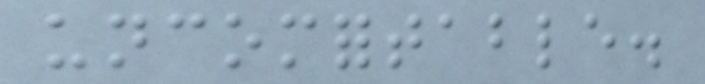uncomfortable.
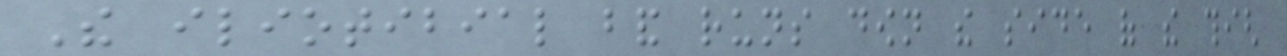The iliotibial band runs down the side of the thigh
